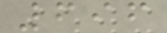696
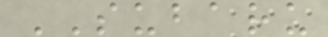SUBARU
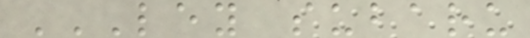LEY SUBARU
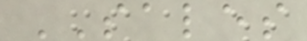SALES
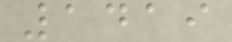1419
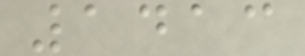1413
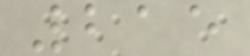215
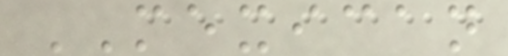MEXICAN
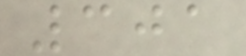301
